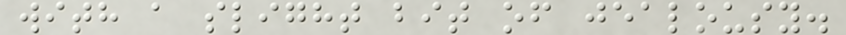with a slight bit of jealousy.
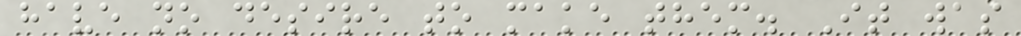have no desire to make them. It was
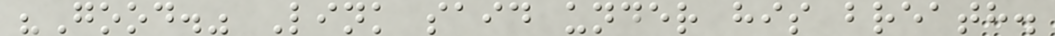"Good." Link said under his breath.
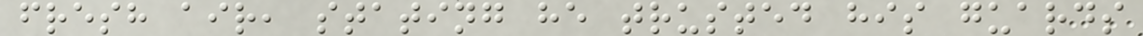fresh air, stating he trusted his guards
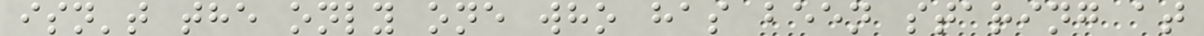isn't the only one who has been staring at
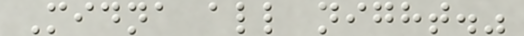Midna all night."
